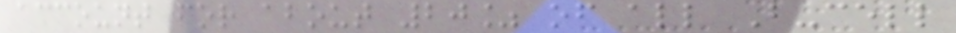account for about 20% of all B-cell
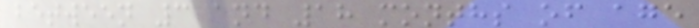between 3 and 18 months of age
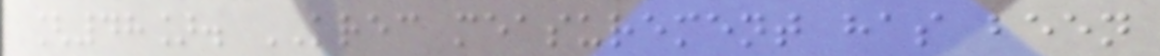[48]. KREC measurement has been
